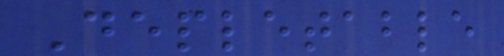Depletable
